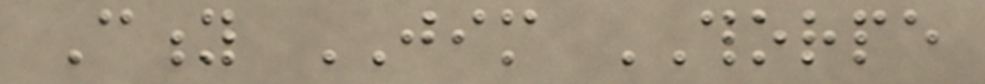City JIM THORPE
